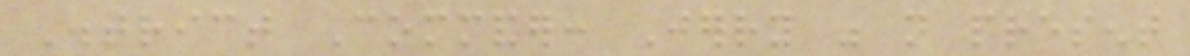District Commander: Jerry was not present
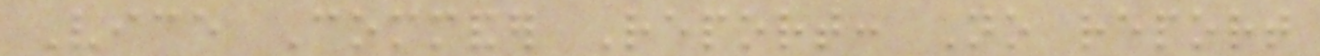Vice Commander Report: No report
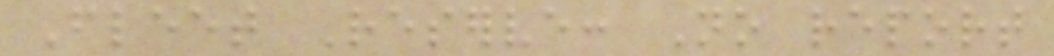Fleet Reserve: No report
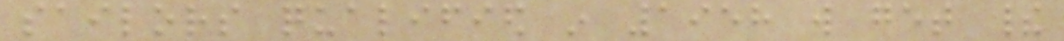sailors qualified in 1958 will get their
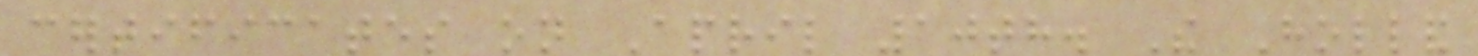certificates on April 10th. The Holland
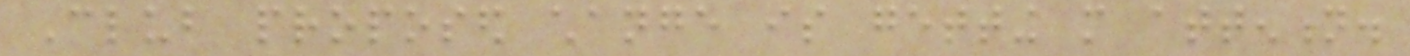Club proposed change is getting more attention.
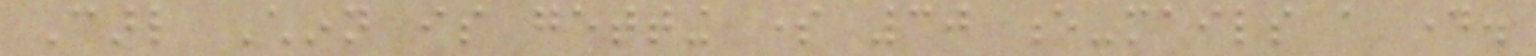Carl Chinn is getting some 30 e-mails a day.
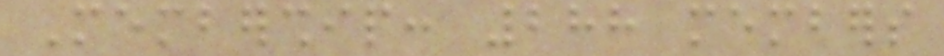Membership: 288 members
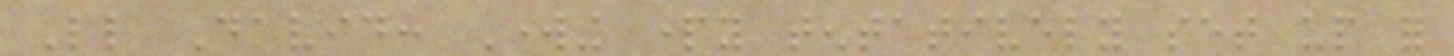Little David: Working party tentatively set up for
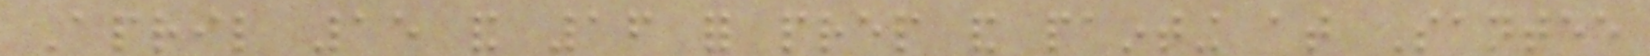April 15 and 16 for prep and painting at Santee
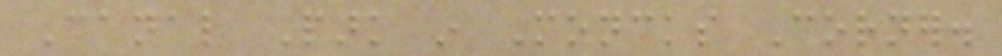Canal Park in Moncks Corner.
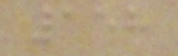158
